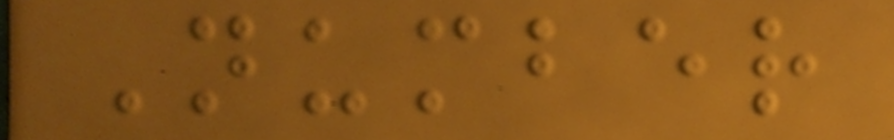Number
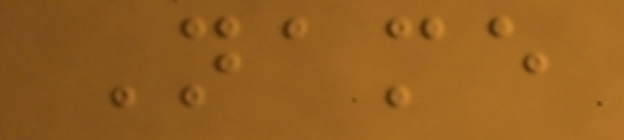Name
